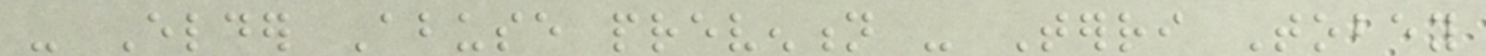- Elder Abuse prevention - Terri Tobey
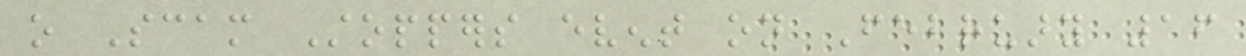o Scam Stoppers event on February 16
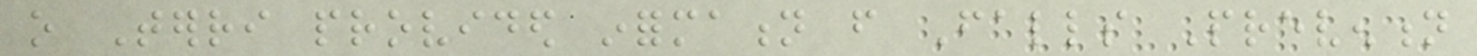o Terri provided information from Falls Prevention
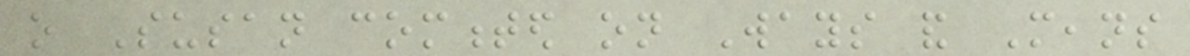o Susan commented on Ways and Means
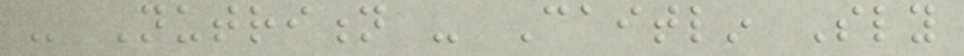- Nutrition - Caitlin Sly
